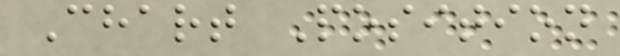Chart Position
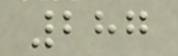287
